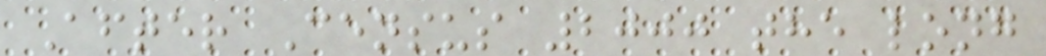After Census 2000 the long
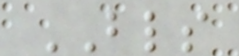BLS
